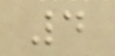4
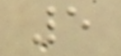5
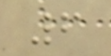6
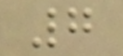7
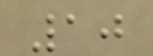10
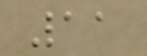11
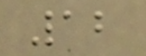12
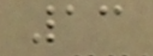13
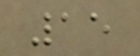15
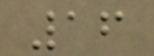16
